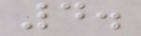4.
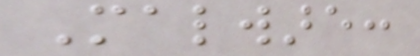Malware:
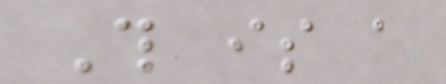This is a
